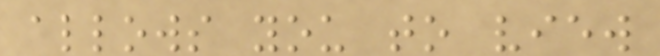allows you to view
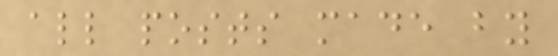all posts made by
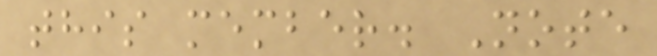this member. Note
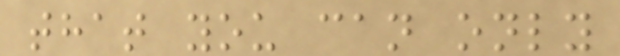that you can only
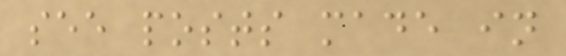see posts made in
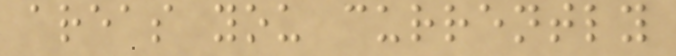areas you currently
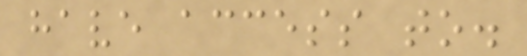have access to.
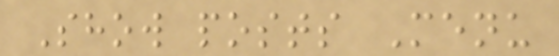Show posts Menu
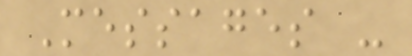Messages -
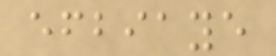efbiaye
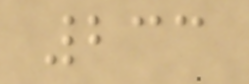233
